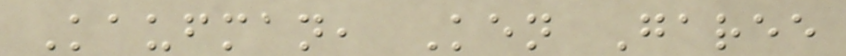Kaufman, Ken Garee
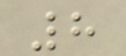8
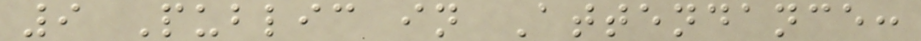9 Public in Attendance:
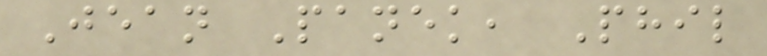Jean Panek, Phil
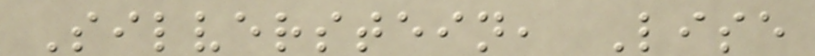Silverstein, Lise
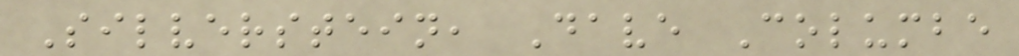Silverstein, Dave Columbe
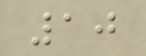10
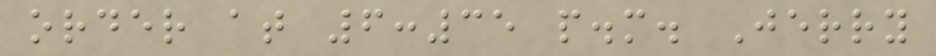order at 6:35 p.m. Jerry
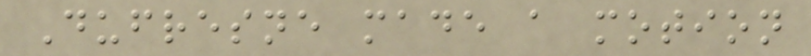Dufresne made a motion
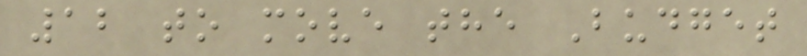12 to move the Budget
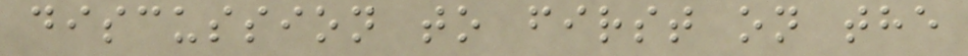discussion to first on the
